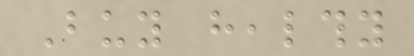Buy healthy
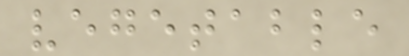vegetable
